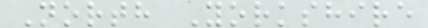North Yorkshire
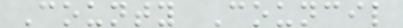County Council
